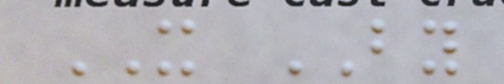IT BY
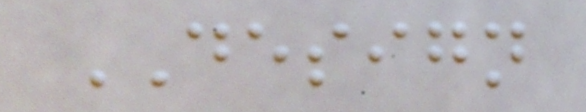DESIGN
